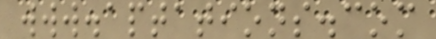www.aptations.com
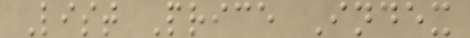List Price Index
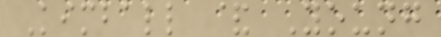Kimball & Young
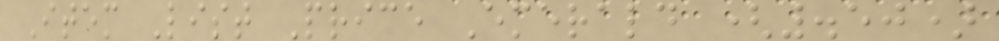Item List Price Emerald (.50)
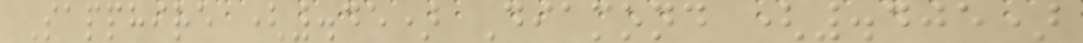Sapphire (.45) Diamond (.405)
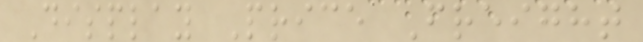Display Price Freight
